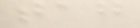tag
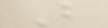B
